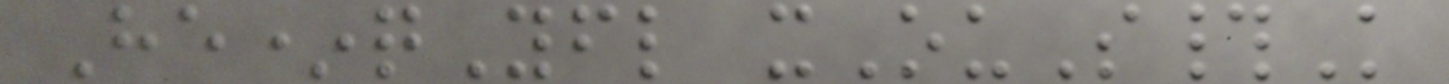He*qYfl xOuS#K
